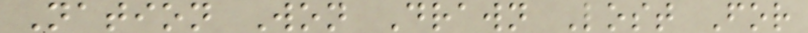Nation Won Drawn Lost For
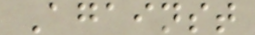Against
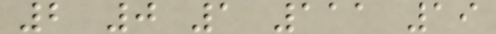2 0 1 111 19
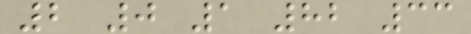2 0 1 82 33
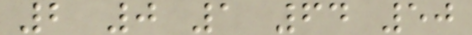2 0 1 64 50
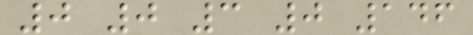0 0 3 0 146
